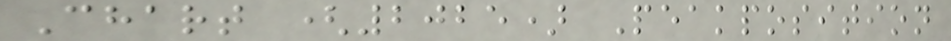Chart (2025) Peakposition
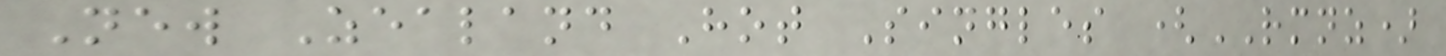New Zealand Hot Singles (RMNZ)
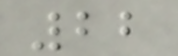22
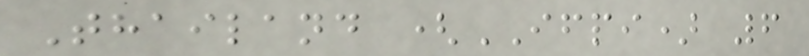Thailand (IFPI) 6
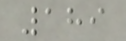189
